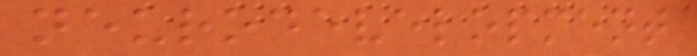neurodevelopment
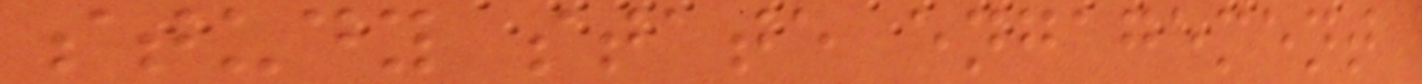study state engagement
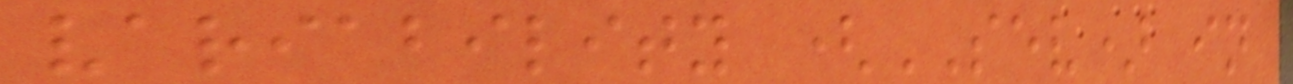variability (SEV) in
